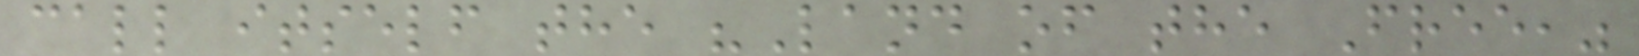call itself the "Land of the Free,"
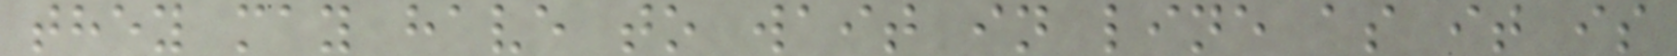they may have to wait in line as it is
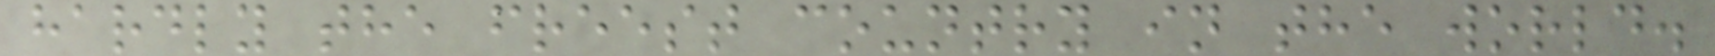hardly the freest country in the world.
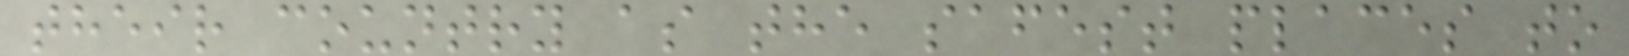their country as the safest places to
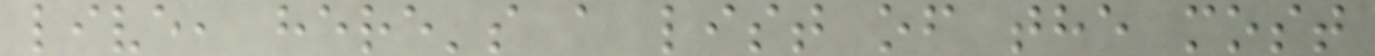live, here's a list of the most
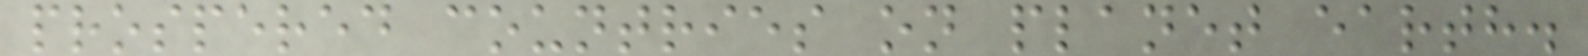prospered countries on planet earth.
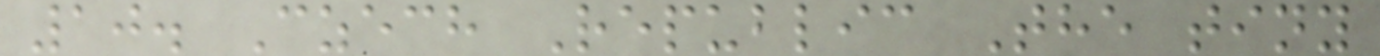10. Czech Republic The tiny
